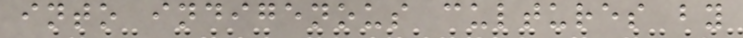into indigenous cultures by
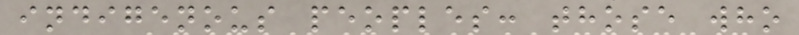indigenous peoples: those who
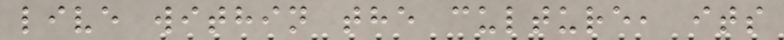live within the culture, its
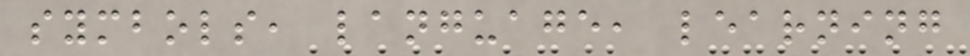symbols, language, learning
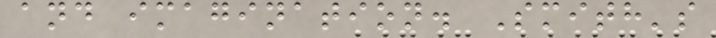and imagination. Smith's
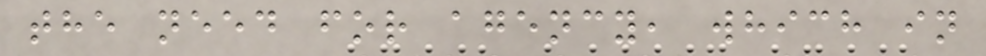the need for agency, which in
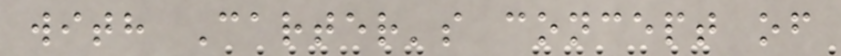with Carter's concept of
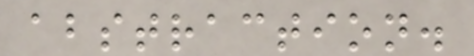abstraction.
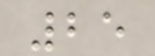25
